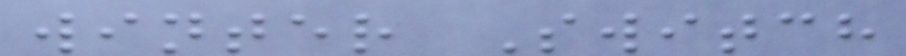winter Switch
